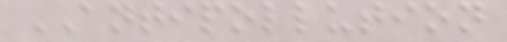ANTIPOLLUTION
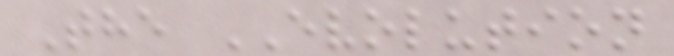The EVOLUTION
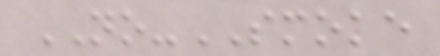NO-SMOKE
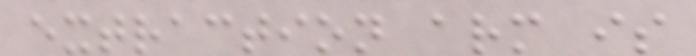extraction arm is
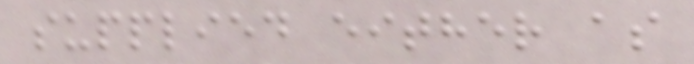supplied either as
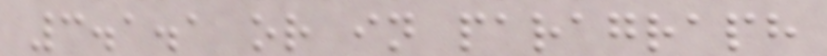3.1.1 or in paragraph
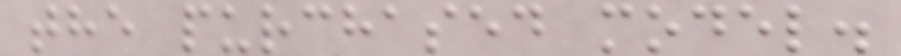the purchased model.
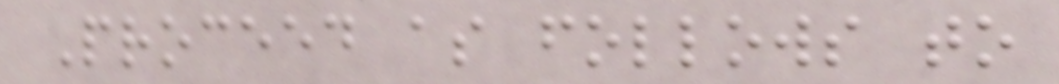Proceed as follows to
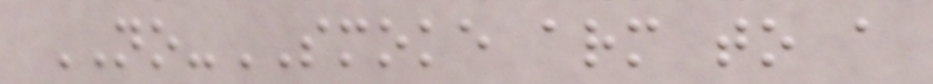NO-SMOKE arm to a
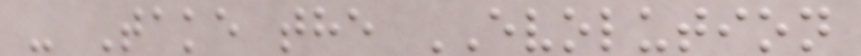- Take the EVOLUTION
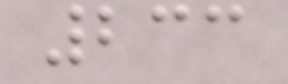233
